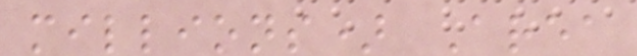millions) Area
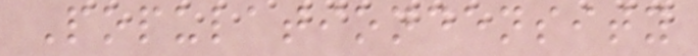Populationdensity
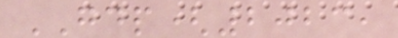GDP(2023,
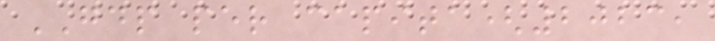GDP per capita(2023,
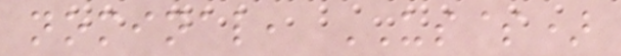nominal, US$)
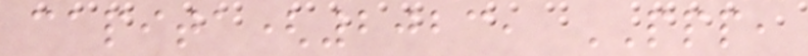capita(2023, PPP,
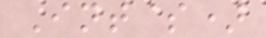Int$)
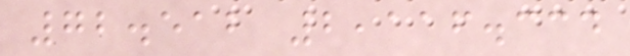72.512 2,116.334
